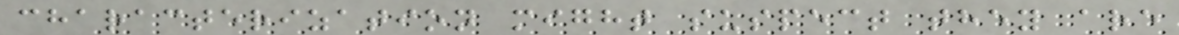characterization might suspect they are
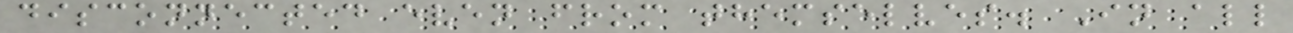disconnected even from themselves. In all
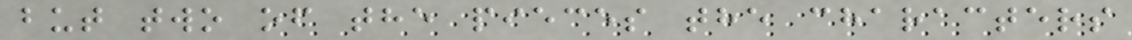but two of the pieces the characters
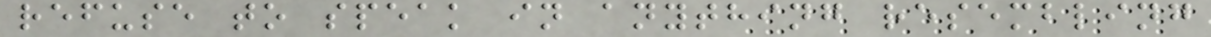refuse to speak in anything resembling
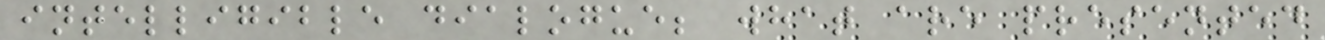intelligible dialogue; what are presented
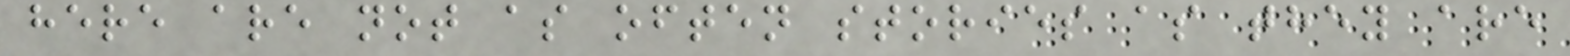here are not as often stories as they are
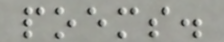poems.
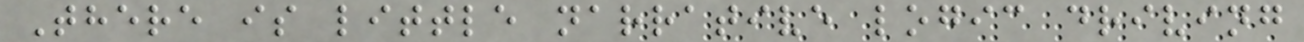There is little narrative logic driving
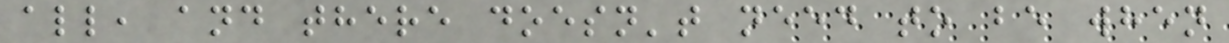all, and there doesn't need to be when
